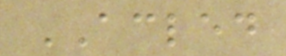ACLED
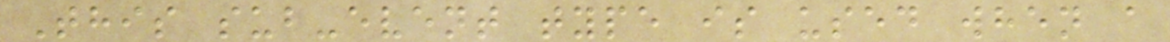This sub-event type is used when a
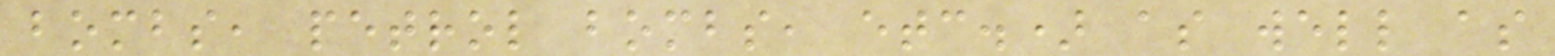bombs, petrol bombs, etc.) as well as
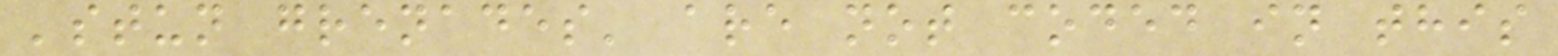'stun grenades' are not coded in this
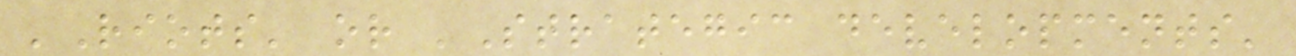'Riots' or 'Strategic developments'
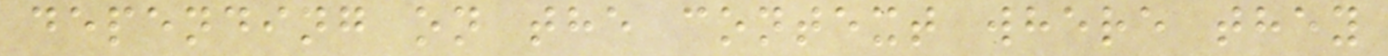depending on the context where they
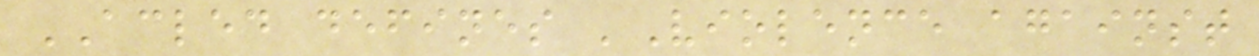ACLED defines 'Violence against
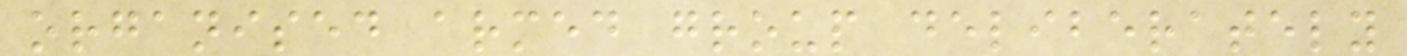organised armed group deliberately
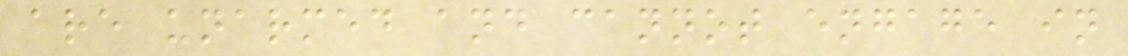are unarmed and cannot engage in
